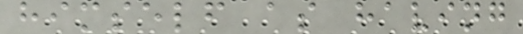himself as having
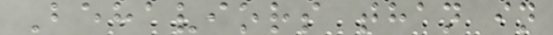Behaviors than in
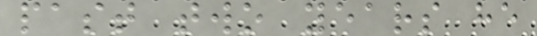past two years he
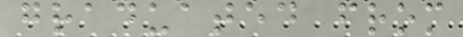graduated from
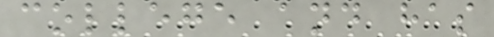college and has
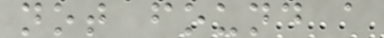not found a
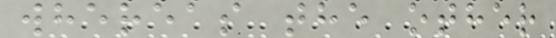whereas the other
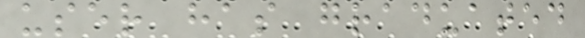user has graduated
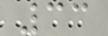33
